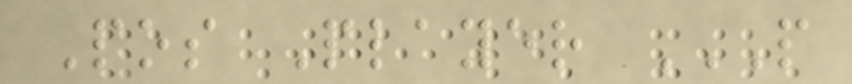Pos Player P
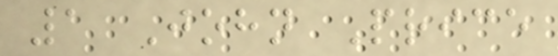1 John Price
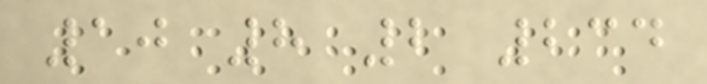10 8 2 234
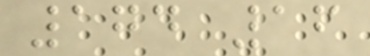174 16
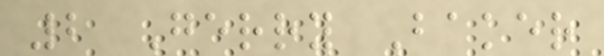2 Gerry Baker
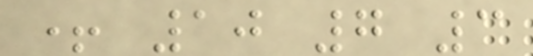+ 10 7 3
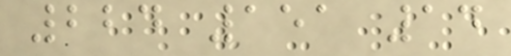224 151 14
